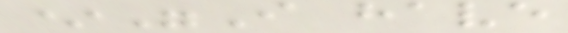*"I have
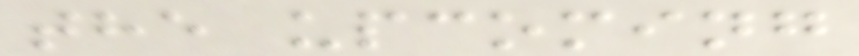the upcoming
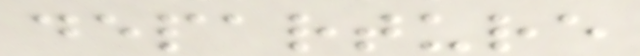departure
